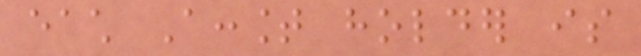each Account holder is
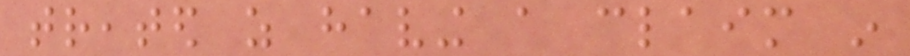treated as having a claim in
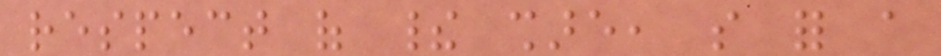respect of their share, so for a
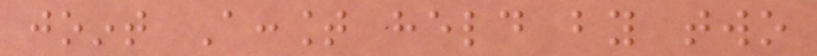joint Account held by two
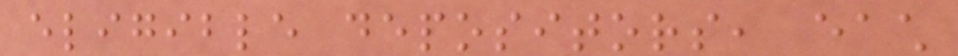eligible depositors, each
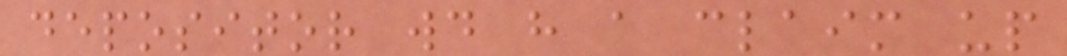depositor would have a claim up
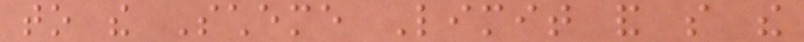to the Scheme Limit and so the
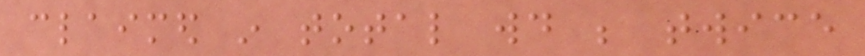claimed in total would be twice
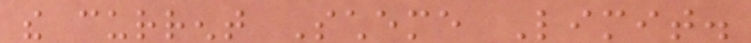the current Scheme Limit.
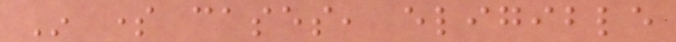In some cases, eligible
